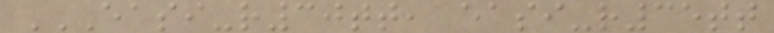EASI-R30TT, EASI-R35TT
